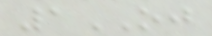1OJ
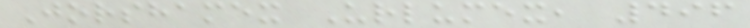Jorshamex Urlumex, 496
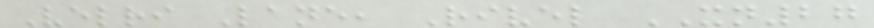Velri Lane, Rivel XN27
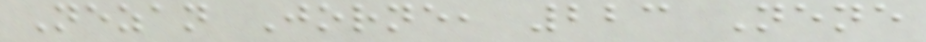Nezan Jorne, 223 Nene
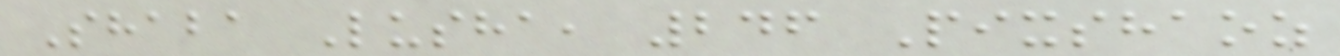Shaba Lusha, 246 Pixshaoz
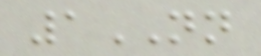1NN
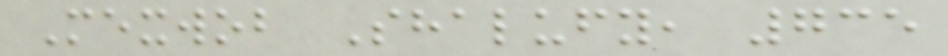Mexwob Shalufy, 735
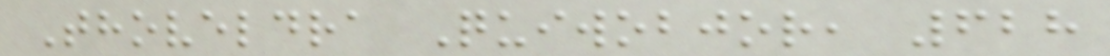Thoveldra Quiwobjor, 628
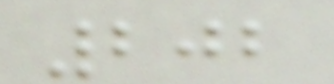202
